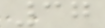37
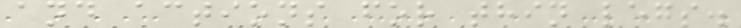and actions for thin legs.
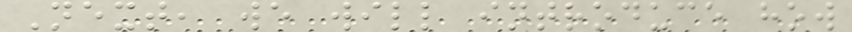Next, we will introduce how
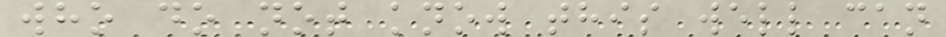who do not know this well can
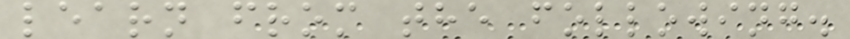learn from the following.
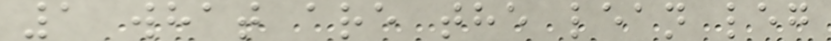1 what are the lean leg
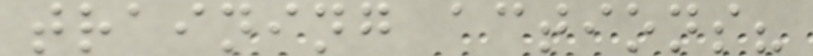training actions?
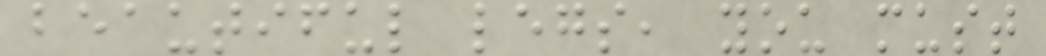beautiful legs, you must
